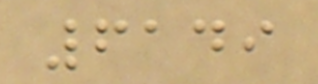6149
